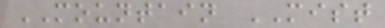MOUNTAIN MIST
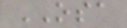OSA
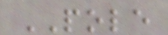POLE
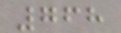768
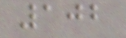102
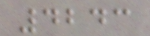4243
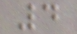4
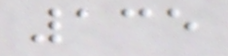135
